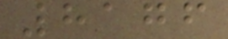8176
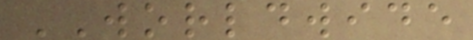WORLDWIDE
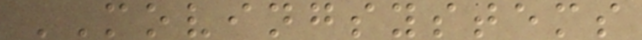MOVINGSYSTEMS
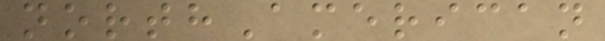northAmerican
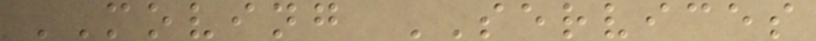MOVING SERVICES
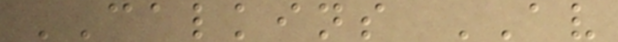CALKINS AV
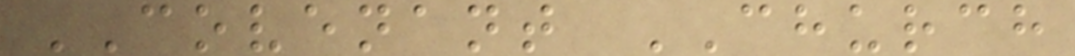COVENANT CHURCH
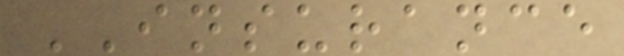INSURANCE
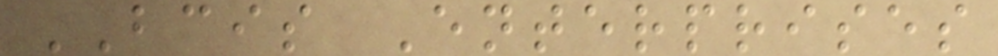BCIS Enterprises
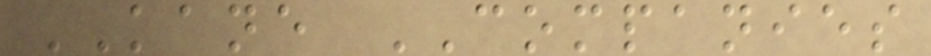KANE COMPANIES
